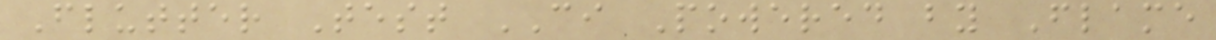Flutter Test CI Powered by Flame
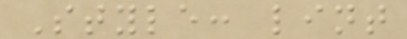Style: lint
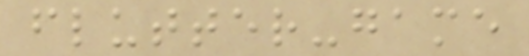flutter-game
